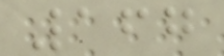167
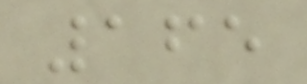165
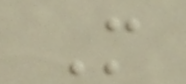M
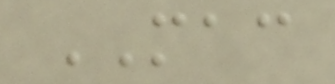MAC
